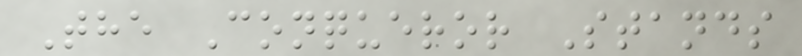The Conqueror Stands
